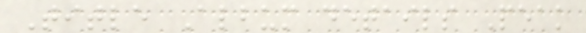Title Album details Peak
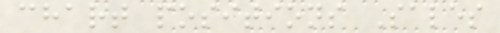chart positions Sales
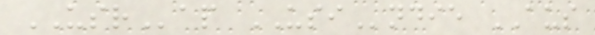USRap USIndie AUS
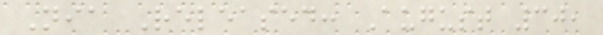Nia Released: August 30,
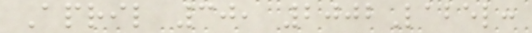April 30, 2002Label:
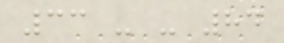33 - - 84
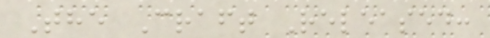The Craft Released:
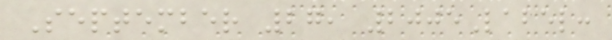September 27, 2005Label:
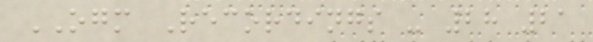OGM Recordings - 28 21
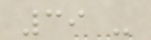39 -
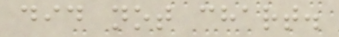did not chart.
